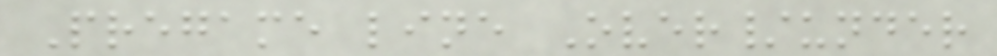Pregame line Over/under
